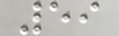59
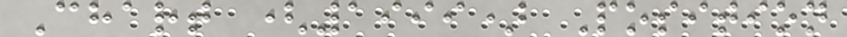Chart (1999) Position
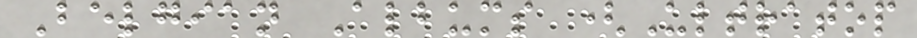Belgian Albums (Ultratop
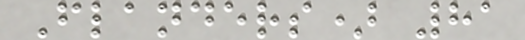Flanders) 81
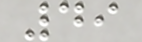49
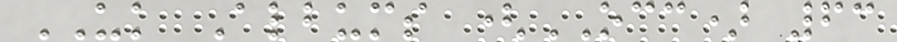UK Albums (OCC) 63
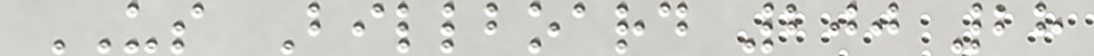US Billboard 200 28
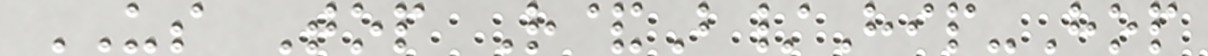US Top R&B/Hip-Hop
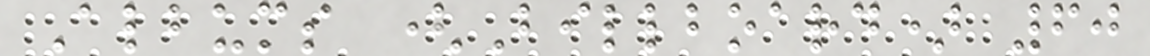Albums (Billboard) 60
